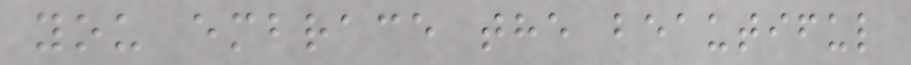you embrace the beautiful
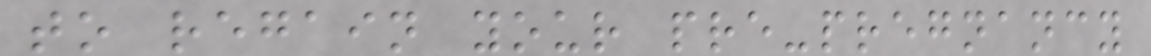to regain your pre-pregnancy
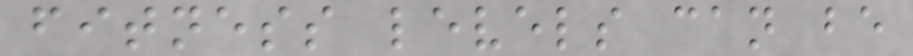fitness levels can be
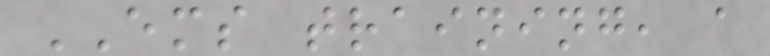EMS training, a
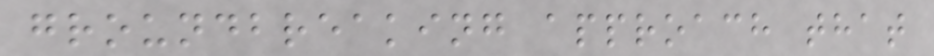groundbreaking approach that
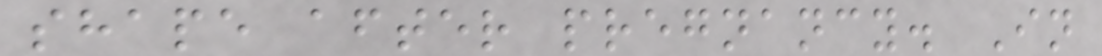shape after pregnancy. In
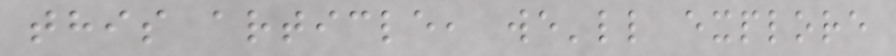this article, we'll explore
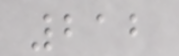212
